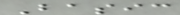Basic
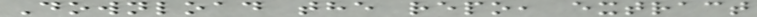Download the repo, extract
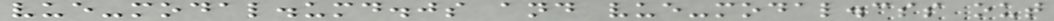vue-modal.umd.js and vue-modal.css out
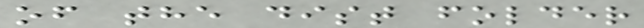of the dist folder
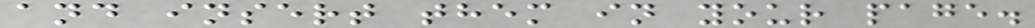and insert them in your page.
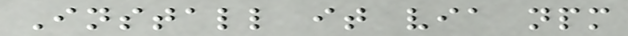Install it via npm
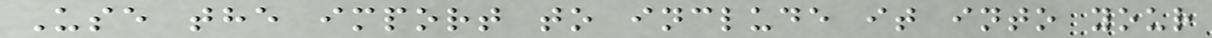Use the import to include it into your
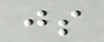js
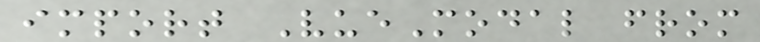import VueModal from
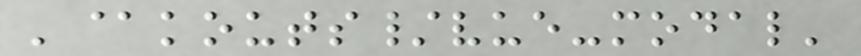'@kouts/vue-modal'
